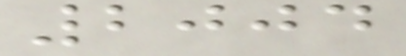2004
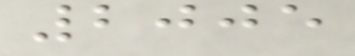2005
